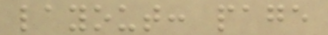layout: page
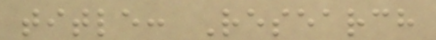title: Research
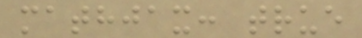mathjax: true
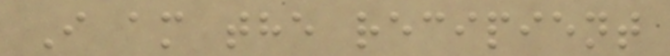I am the recipient
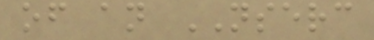of an NSERC
